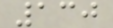130
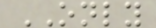ONLY
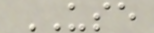USE
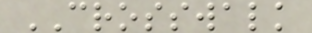CROSSWALK
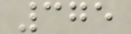375
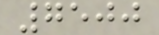7500
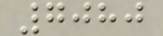7080
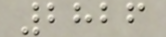2826
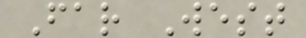Far West
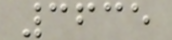3635
